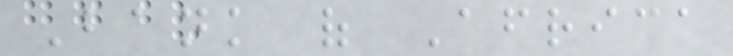Bank of Africa
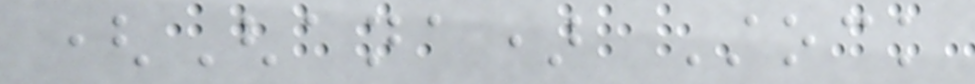(Ghana) Stock
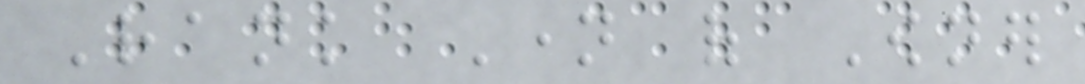Rank Name of Owner
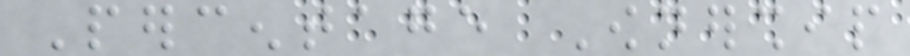Percentage Ownership
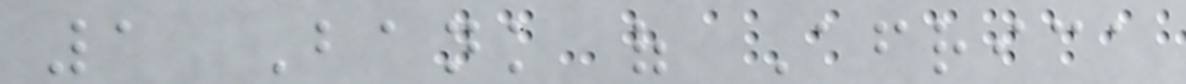1 Bank of Africa
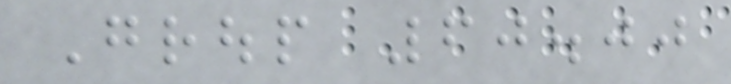Group 60.00
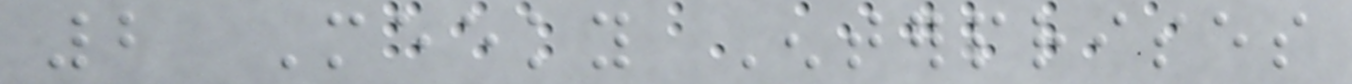2 Meeky Enterprises
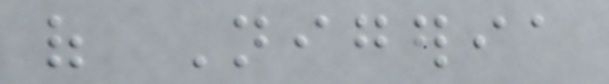of Nigeria
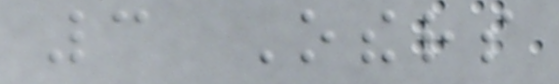3 Others
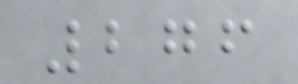276
